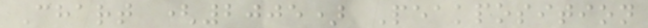Chart (2005) Peakposition
